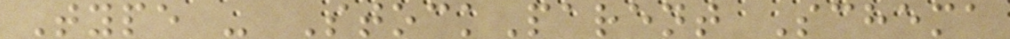Type - StockParent Schema
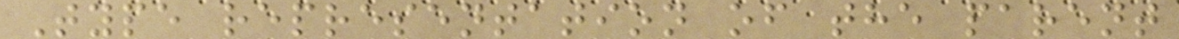Type representation of the parent
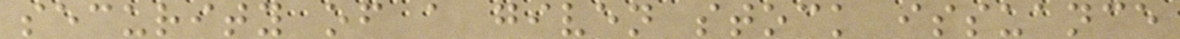security of a given stock issuance
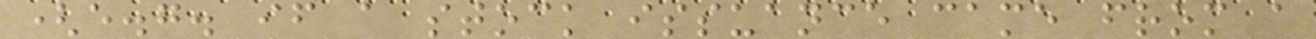(e.g. if a stock issuance came from a
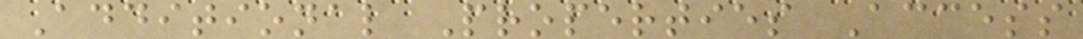Additional Properties Access
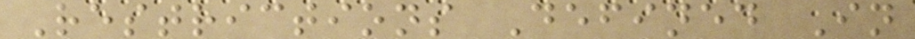Restrictions Defined In
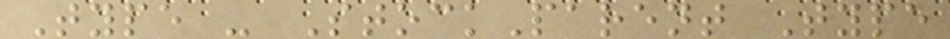Type - StockParent Type
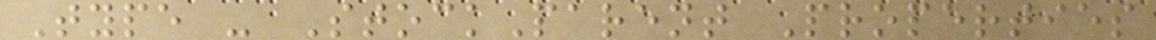Type - StockParent Properties
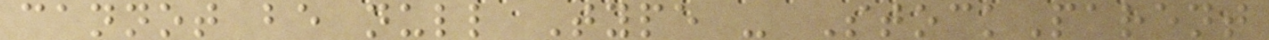cannot be null Type - StockParent
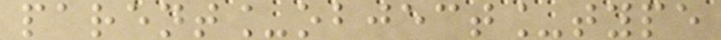parent_object_type
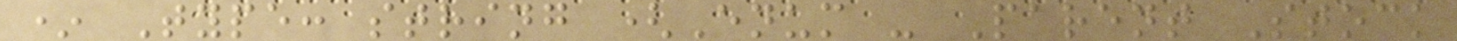* Type: string (Enum - Parent Stock
